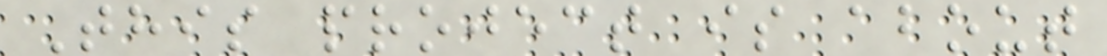This project is about
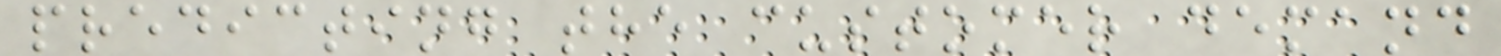predicting the customer demand
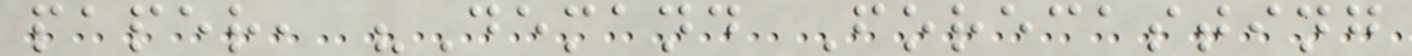paper, "Demand Forecasting
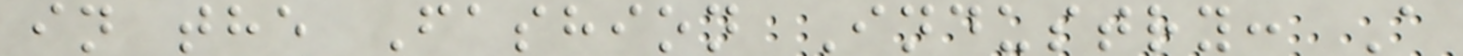in the Fashion Industry: A
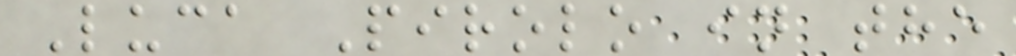Luca Pirolo in the
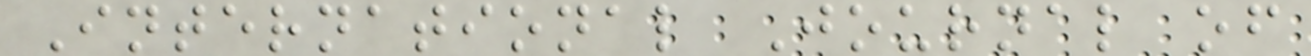International Journal of
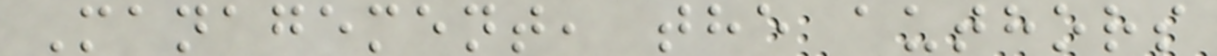Management, the authors
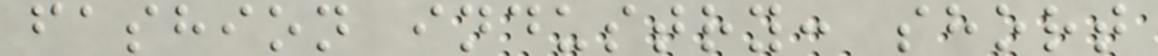fashion industry: short
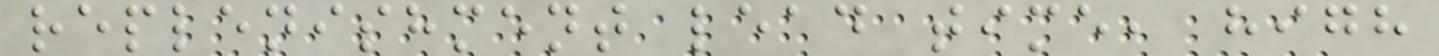replenishment lead time, high
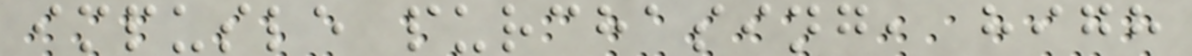impusle purchasing, high
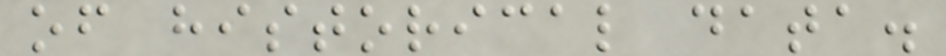of historical data.
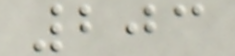203
